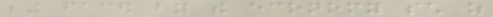being faced by the economy such as
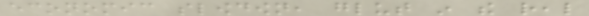economic slowdown, glut in the real
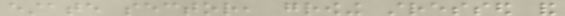estate sector, growing stressed and
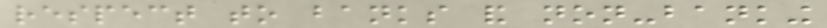respect to banks and non-banking
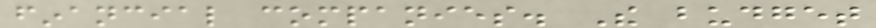financial companies. The budget
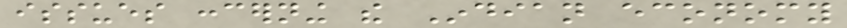issues concerning the Indian economy
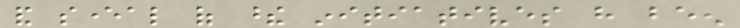and several of these initiatives have been
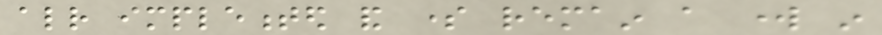already implemented and some remain a work in
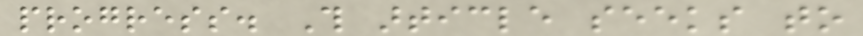progress. This article seeks to
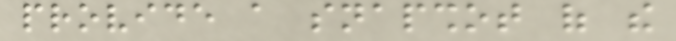provide a snapshot of the
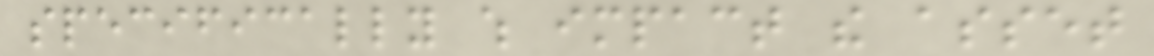specifically which impact the asset
